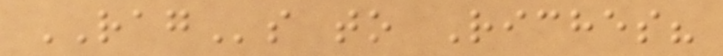RAGs to Riches?
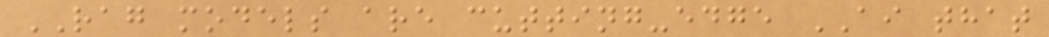RAG models are cutting-edge AI that
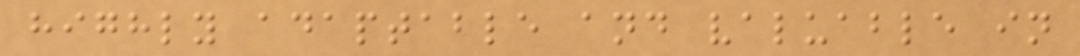highly adaptable and valuable in
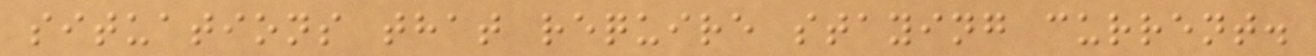situations that require staying current.
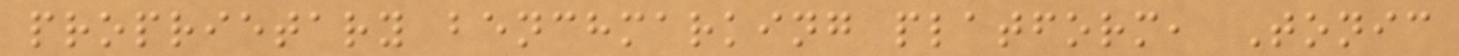proprietary benchmarking platform, Tonic
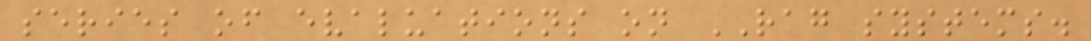series of evaluations on RAG systems.
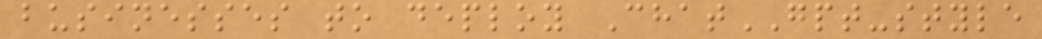businesses to deploy ChatGPT-style
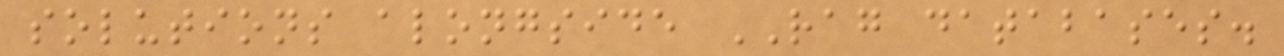solutions alongside RAG databases.
